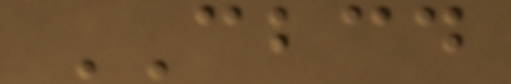CBCD
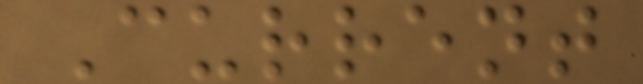Current
